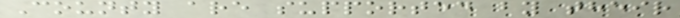County are supported by their
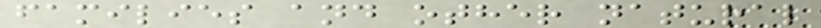families and other natural
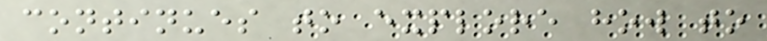continues to explore how to
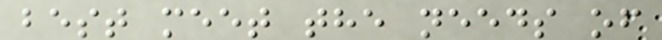best meet the needs of
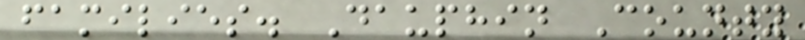families. Dauphin County
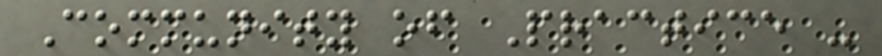Community of Practice -
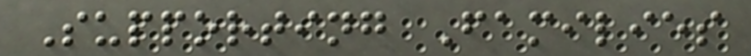Supporting Families
